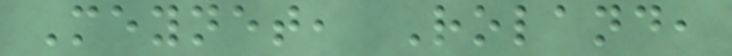Meynet, Roland,
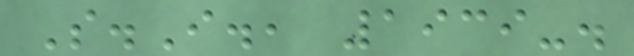S.I., 1939-.
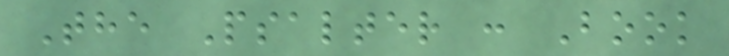The Psalter : Book
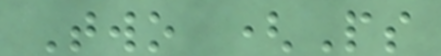Two (Ps
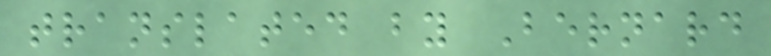translated by Bernard
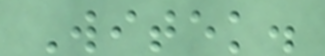Witek.
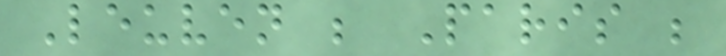Leuven ; Paris ;
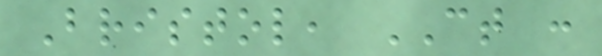Bristol, CT :
